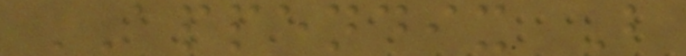APPENDIX B
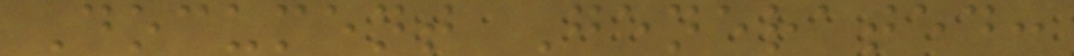Document Generated:
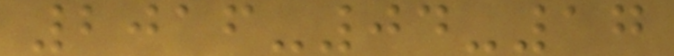2016-04-17
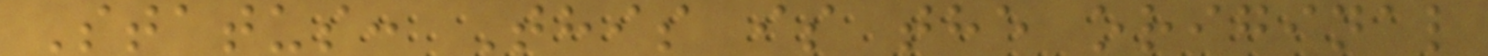Status: This is the original
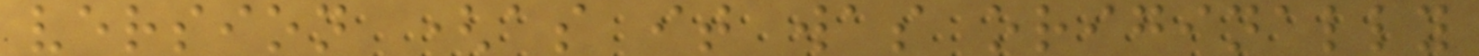version (as it was originally
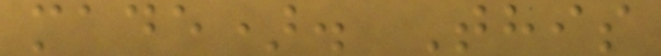made). This
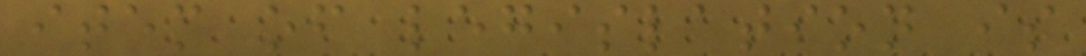item of legislation is
